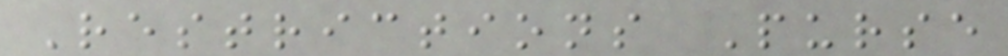Restrictions Purse
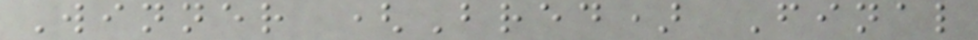Winner (Bred) Final
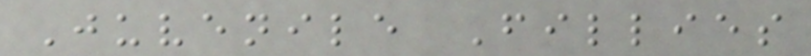Juvenile Fillies
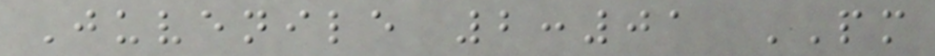Juvenile 2:01 PM
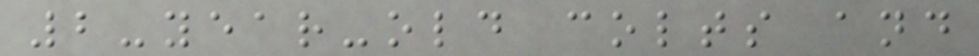2-year-old colts and
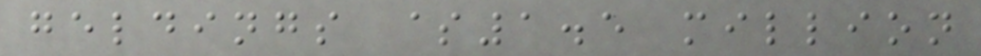geldings $1.5 million
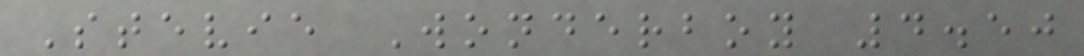Stevie Wonderboy 4.50
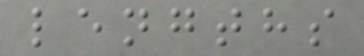lengths
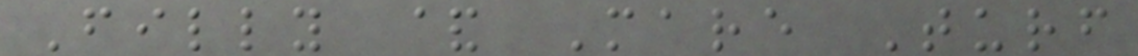Filly & Mare Turf
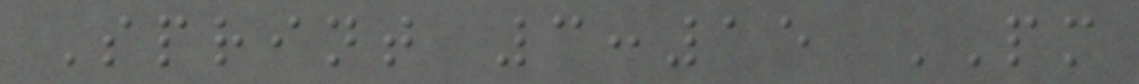Sprint 3:15 PM
